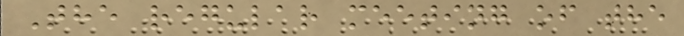The regular meeting of the
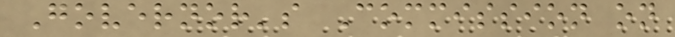Governor's Commission on
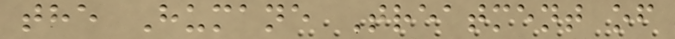the Humane Treatment of
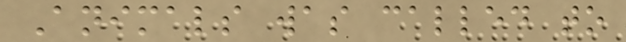Animals was called to
